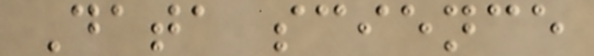Data science
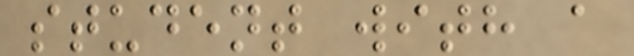student with a
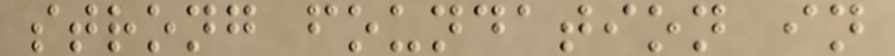strong foundation in
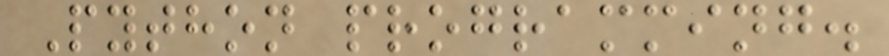Python programming.
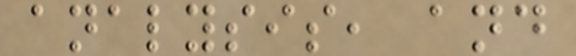analysis, and
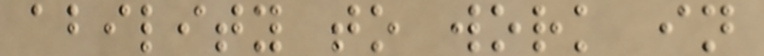ability to work in
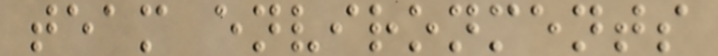team environments
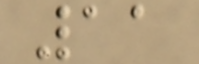11
